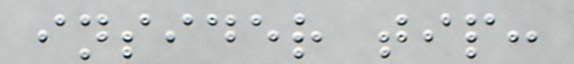insider tip:
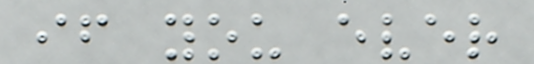if you ever
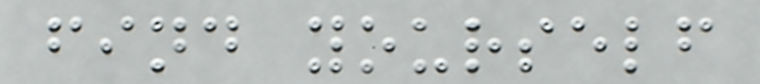find yourself
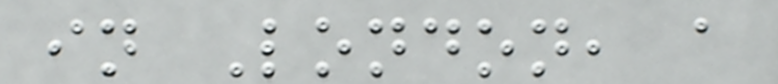in London, a
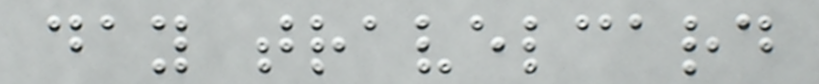day travelcard
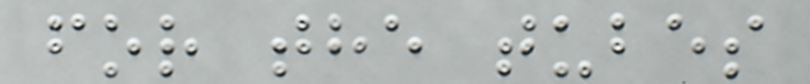for the tubes
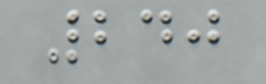240
